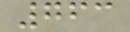763
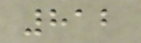812
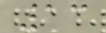13
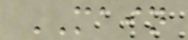MAIN
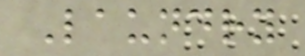Laundry
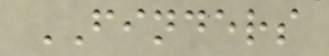FINDERS
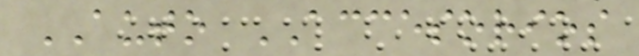AUTO ACCESORIOS
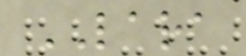LARA
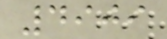4909
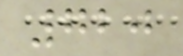720
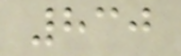830
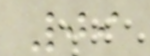09
